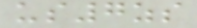us7zs
